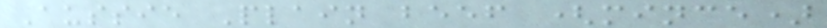Aussie Plain beef (mince)
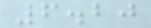6.20
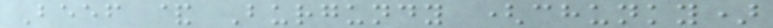Beef & Burgundy (chunky)
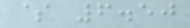$ 6.50
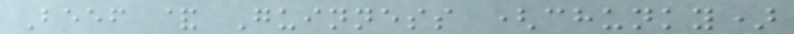Beef & Guinness (chunky)
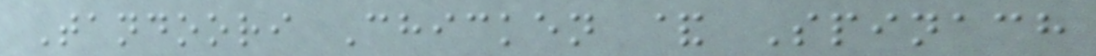Tandoori Chicken & Spinach
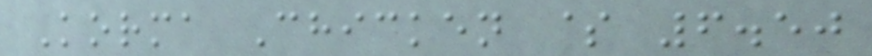Korma Chicken $ 6.50
